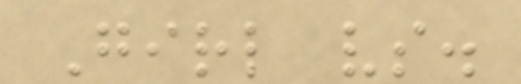Girl vs.
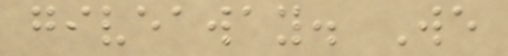giveaway. We
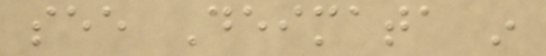see Deimata in
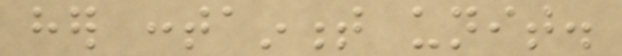her containment unit.
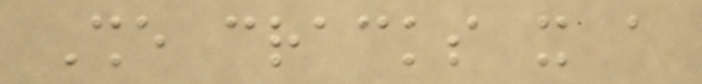She cracks it a
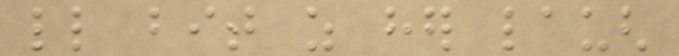little bit as her laugh
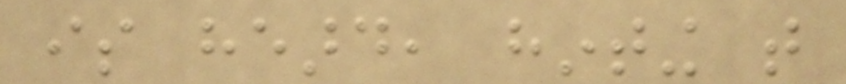is heard, hinting that
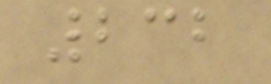232
